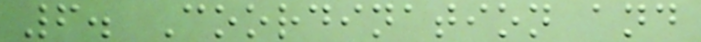6. Coordination and
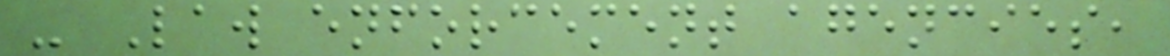- Law enforcement agencies,
